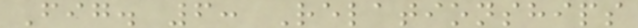Fig. 6: Relationships
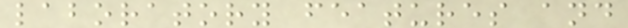laboratory features and
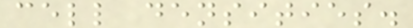cell densities.
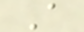A
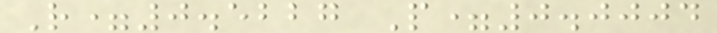R=0.5227 P=0.0004
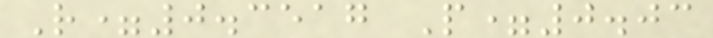R=0.3517 P=0.03
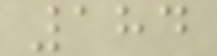184
